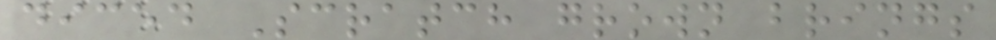diced Scratch grown brings
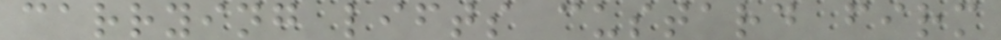carrying lifts custard firm
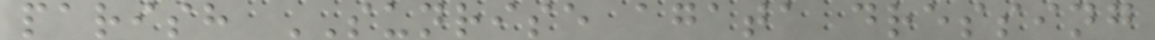parish SUNRISE agata dressing
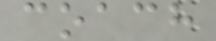coach
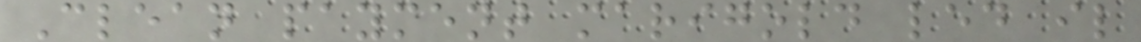Clean payment marigold led il
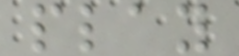play
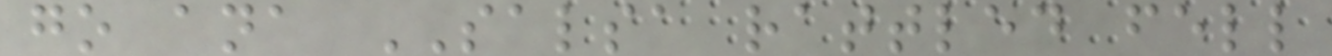go ana SALSA rattled fell
